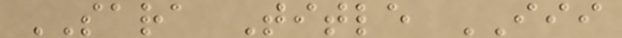SARA Title III
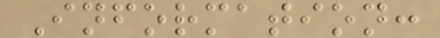Information:
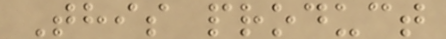This product
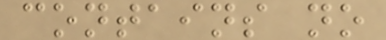contains no
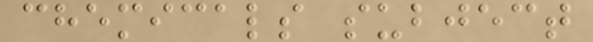chemicals subject
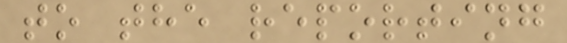to the reporting
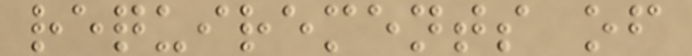requirements of
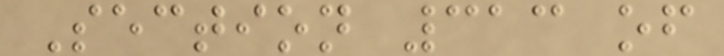Section 313 of
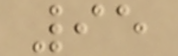95
